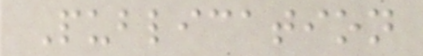Publication
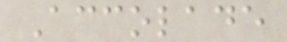Accolade
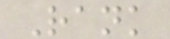Rank
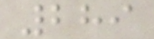289
